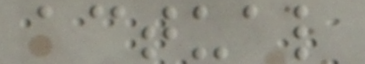actual
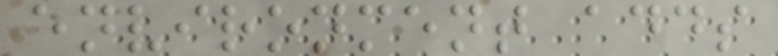environment adds
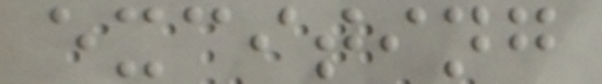exciting
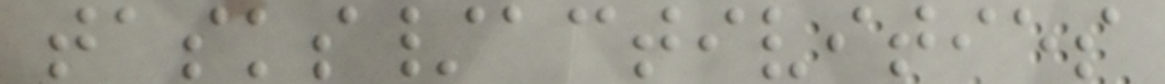tasks/activities
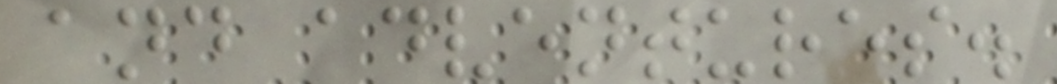and adventures.
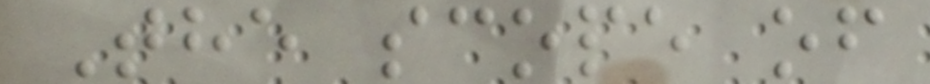The scope of
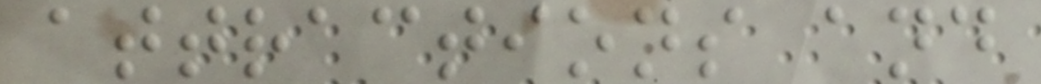attractions and
